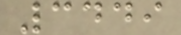3449
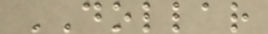DOLLAR
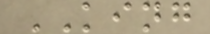KING
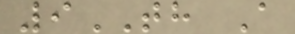9TH A
